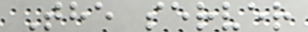The server
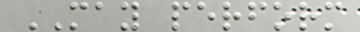MAY perform
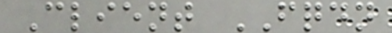Client FQDN
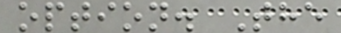option. The
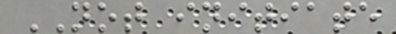NOT initiate
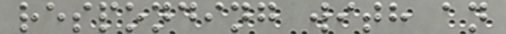responding with an
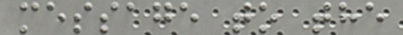message to the
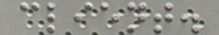client.
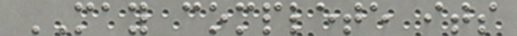MAY complete its
